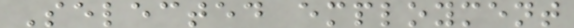Selected employment
